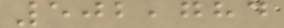502,784
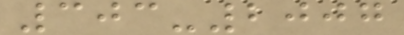303-2007
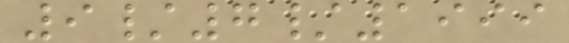9/7/1999
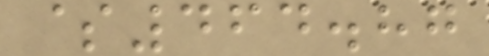$464.87
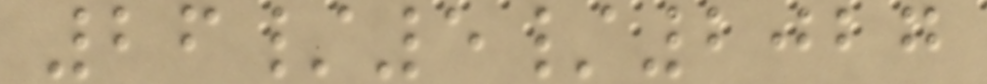26/5/2027
